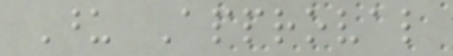Upon Approval
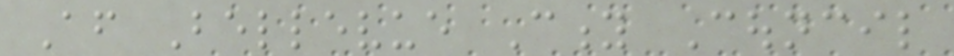After Bellevue City Council
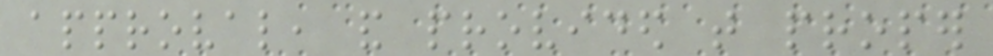approval, and provided that proper
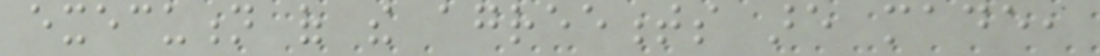execution of the agreements are made,
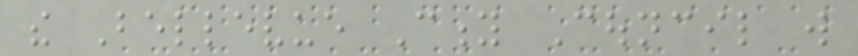the Bellevue City Council will
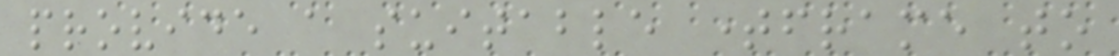provide a suitable timeframe to
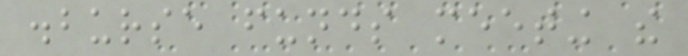disburse funds meeting the
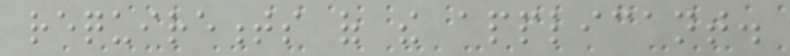requirements of the applicant.
